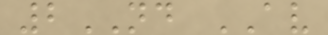2ND AV
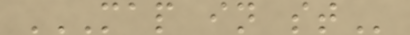MAP IN ST
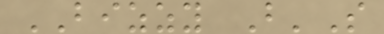BIZZY B'S
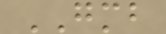GMB
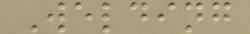Welding
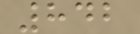842
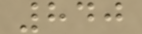840
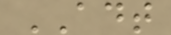ADT
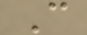C
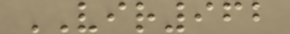VIR962
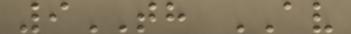9TH AV
